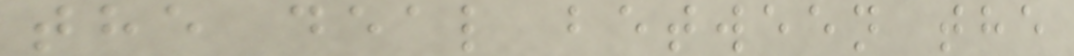the deal between the
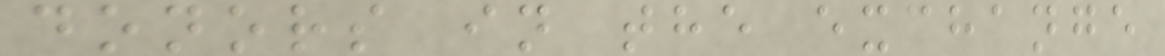donors in the exchange
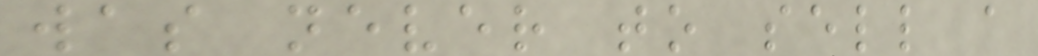was never to sell a
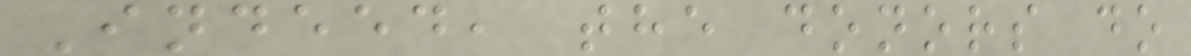Indeed, the donors do
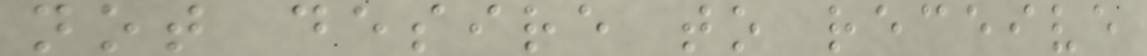not desire to receive
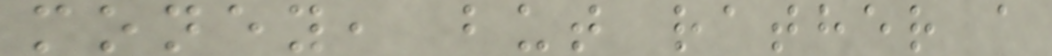money, but rather a
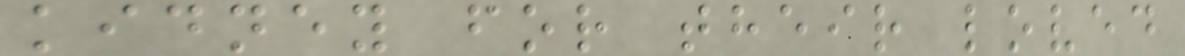kidney for their loved
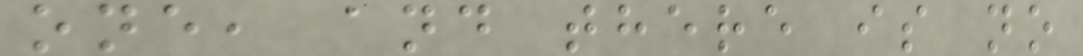one, and there is no
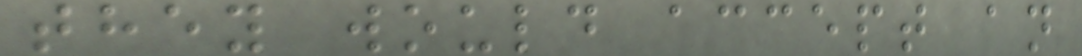they would accept an
